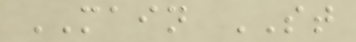MAIN ST
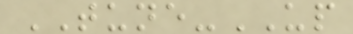TUNE-UP
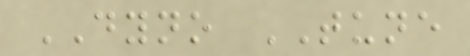DYNO TUNE
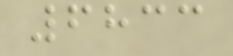6833
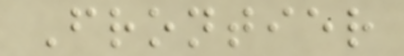Frontier
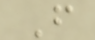F
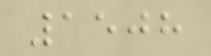1508
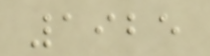1925
